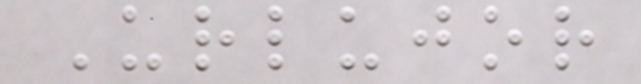Urlujor
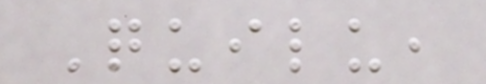Quilu,
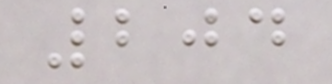204
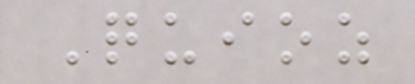Quioz
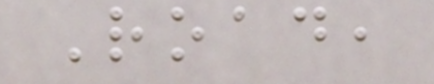Road,
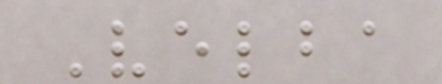Velba
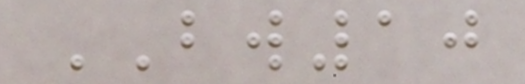BW10
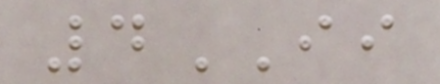4II
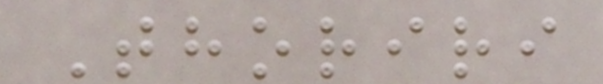Thoriri
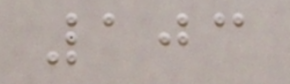103
